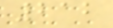212
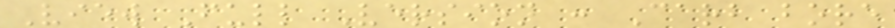View Full Version : Carb bore
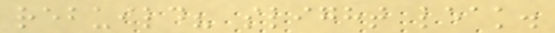rebuild? slight leak.
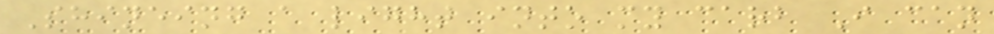Shineing a light into my carb I can
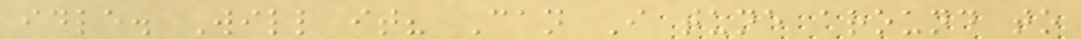idle. Will it? Can I tune around to
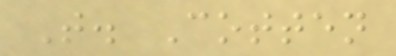T. Cotten
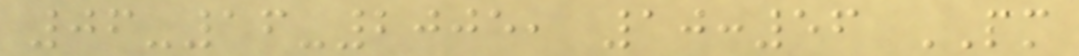06-16-2005, 10:56 PM
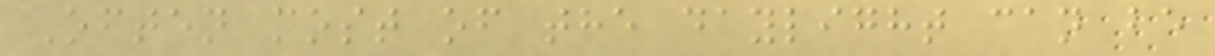Often most of the daylight can be
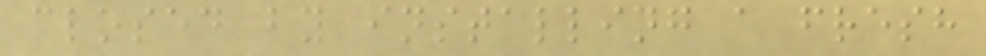closed by installing a fresh
